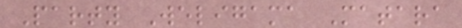Party Weligama Matara
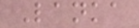Lanka
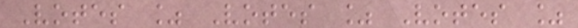Votes % Votes % Votes %
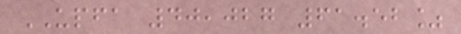UPFA 40,027 61.52%
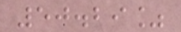50.29%
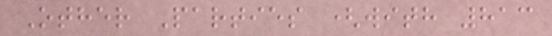Other Parties (with 813
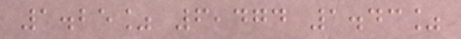1.25% 6,474 1.43%
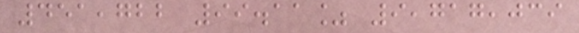451,722 99.11% 9,717,039
